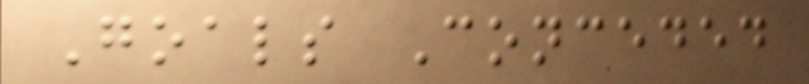Goals Conceded
